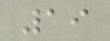19
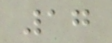17
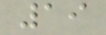19
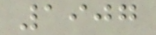1907
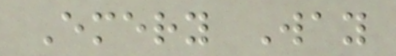Emery Way
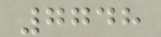7748
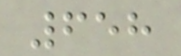658
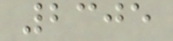2305
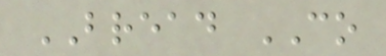BREAD CO
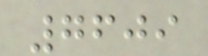7609
